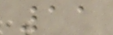11
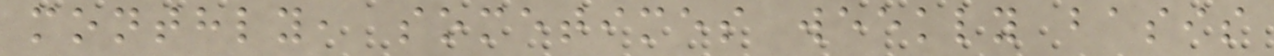monthly, sometimes weekly basis
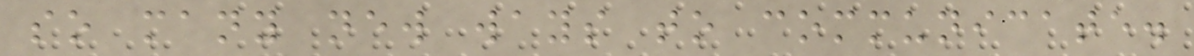so many new ways to communicate.
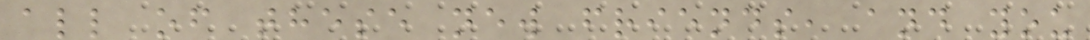all of these new friends, and you
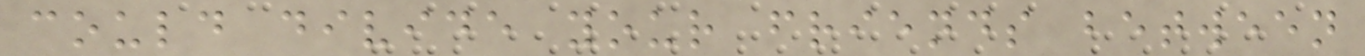could divide your friends between
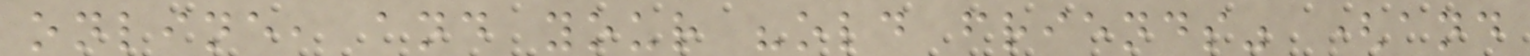online, and your "old friends" (and
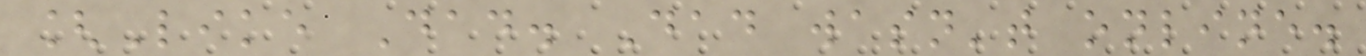[Like Dad. Dad wasn't online.
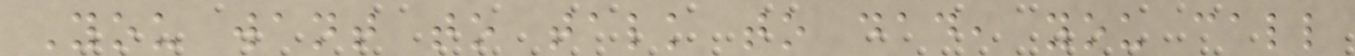You want to talk to dad, you call
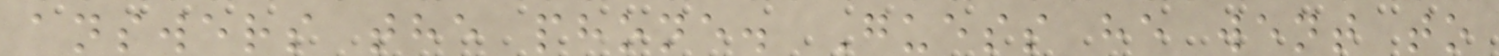answers the phone. Guess he went to
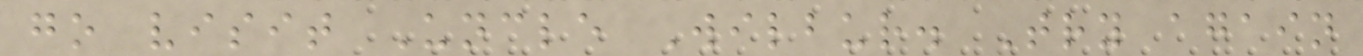go visit Uncle Wilbur. Try again
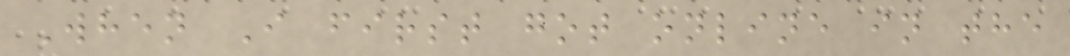When I first got online in the
